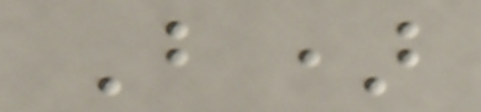B)
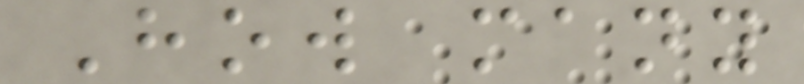How many
